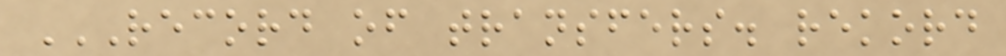RECORD OF TRANSFERS. REKORD
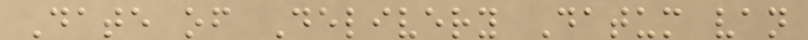Date of Delivery Datum van
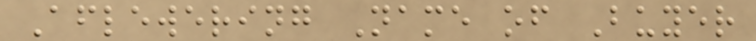Aflewering Name of Buyer
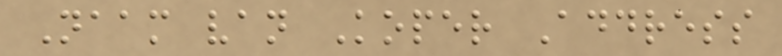Naam van Koper Address
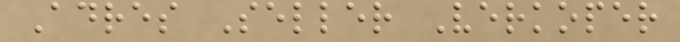Adres Seller Verkoper
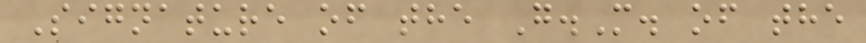Signature of the G.M. of the
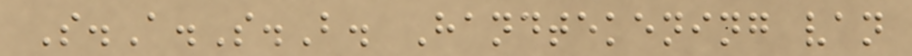S.A.S.B. Handtekening van
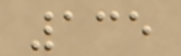135
